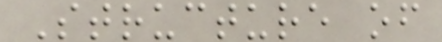Structure of
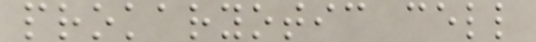prokaryotic cell
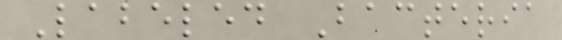Labeled Bacteria
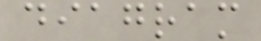diagram
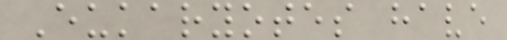Eukaryotes have
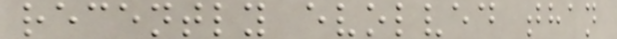recently evolved than
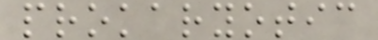prokaryotic
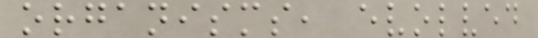organisms, evolved
